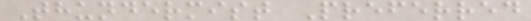Thundermist Preferred
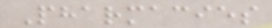Pharmacies
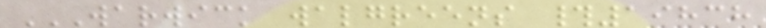WARWICK WALGREENS #19838
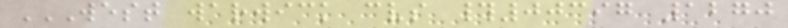WEST WARWICK CVS #00397 1270
